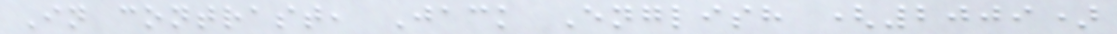In contrast, Jack English (2009)
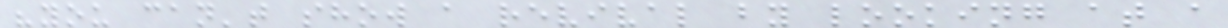"you can't show a revival by looking at a
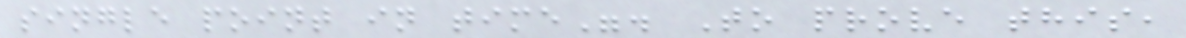single point in time". To prove this,
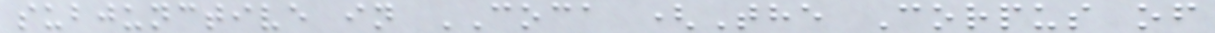subjunctive in COCA (The Corpus of
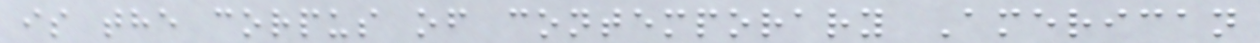is the corpus of contemporary American
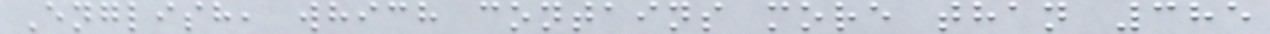English, which contains more than 385
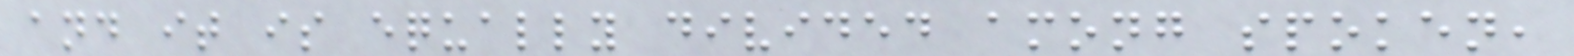and it is equally divided among spoken,
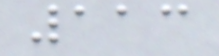113
